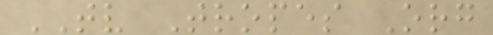TV Tropes Org
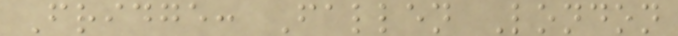Fridge: Fallen London
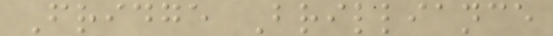Fridge Brilliance
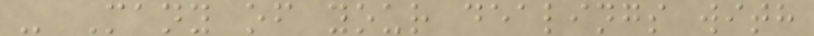- Many of your dealings with
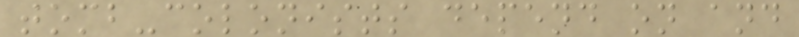tomb-colonists depend on and
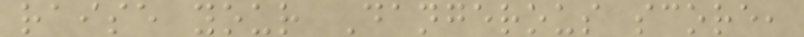raise your Dangerous score,
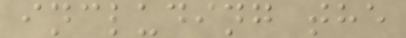including the
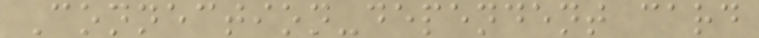Connection-dependent card
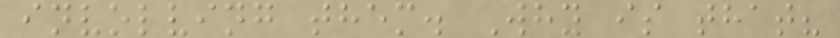involving them. Why is that?
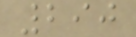290
